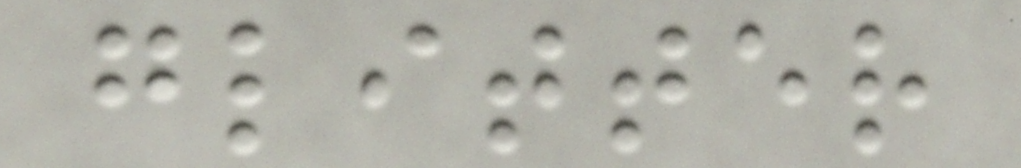glitter
